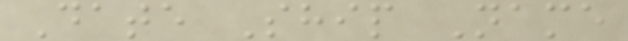Date Ship Name
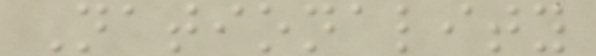Nationality
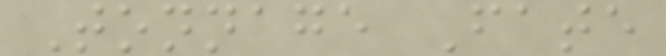Tonnage Fate
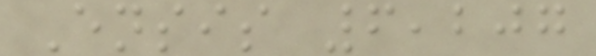Ensis 6,207
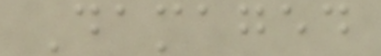Damaged
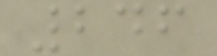246
